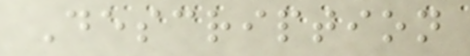Description
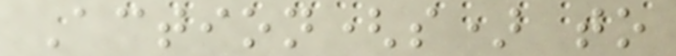Action(s) to
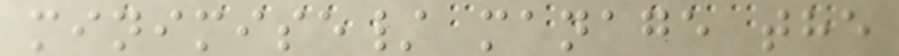minimise/ manage the
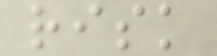risk
